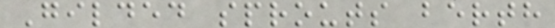Gilded sprouts berth
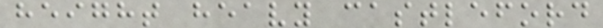height heavy castleford
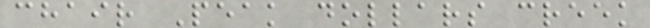chair Peak dollars creek
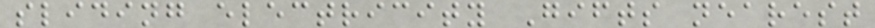sliding electricity Gifts nearest
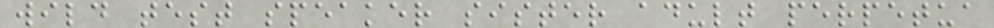wild test speaker sister adult perpetua
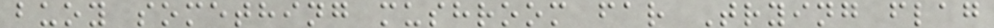buoy something mushroom far Trying flag
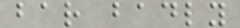bar badly
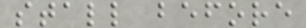stall before
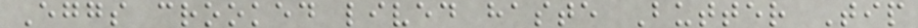Eggs crooked lived haste Butter Tip
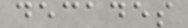decades
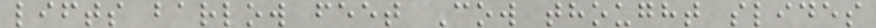lifts barlow feet Cow thought slides
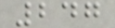247
